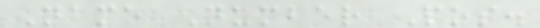Name Number Pos.
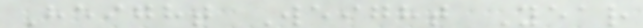Height Weight Year
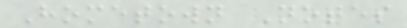Hometown Notes
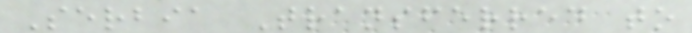Serbia Transferred to
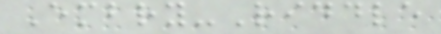Embry-Riddle
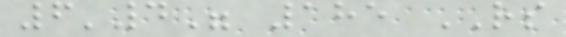6'4" 185 RS
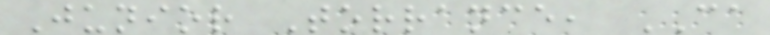Junior Torrance, CA
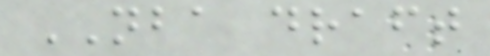NBA draft
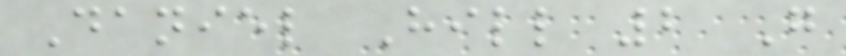Daniel Hill 2 G
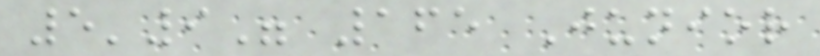5'9" 165 Junior
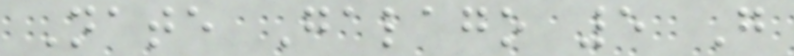Nate Galago 5 G
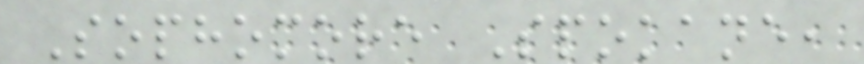Sophomore Spokane,
